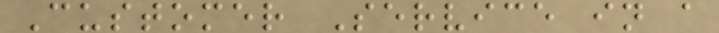Customer Service in a
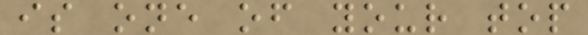is one of your top
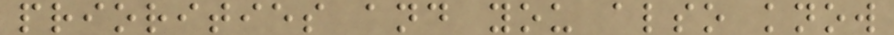priorities and you also know
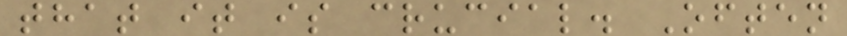that it is crucial. Often
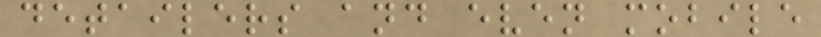detailers and even mobile
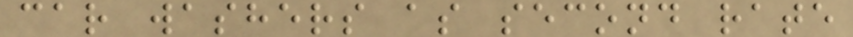car washers as second rate
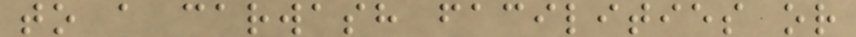to a carwash facilities or
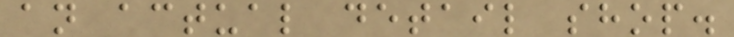an actual detail shop.
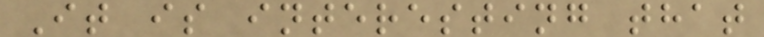It is interesting that
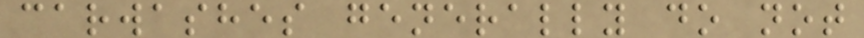carwashes generally do not
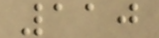110
